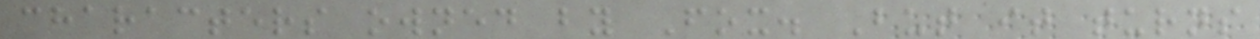characters owned by Fox. But it turns
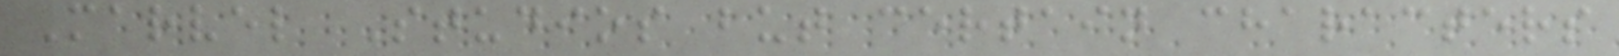Marvel Studios but certain characters
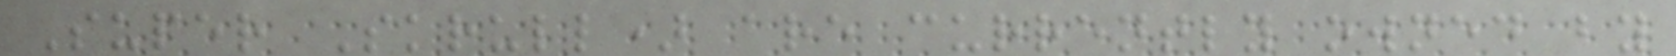Super Skrull) are currently owned by
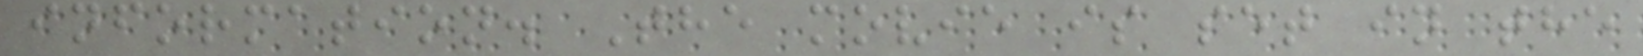information. The movie is set in the
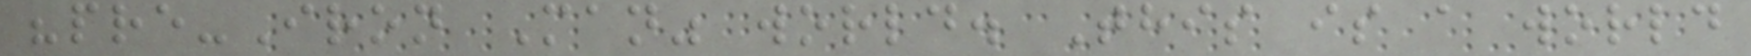"pre-Iron Man" world. This is a world
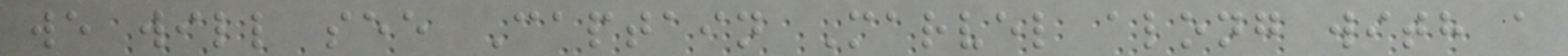we will see Captain Marvel along with a
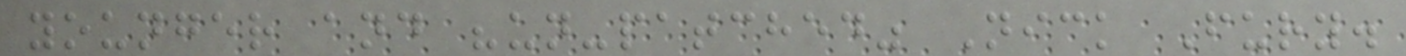younger and "un-patched" Nick Fury.
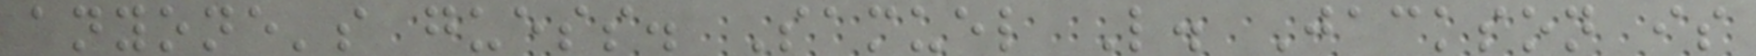anyone's guess. Samuel L. Jackson is
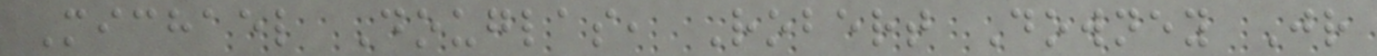Michael Douglas, Robert Downey Jr
